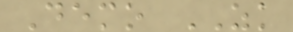Demo ZK
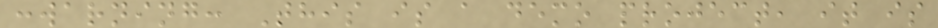:warning: This is a demo project, it is
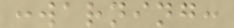:warning:
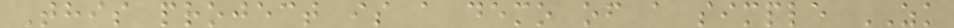This project is a demo of a simple ZK
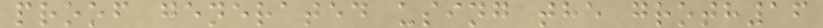proof generated using the groth16
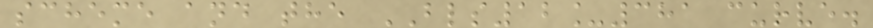scheme and the BLS12_381 curve.
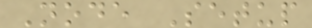Node Setup
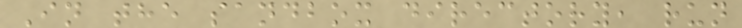In the sandbox directory, run
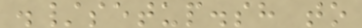./setup.sh to
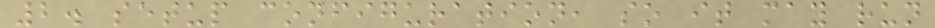2. setup configuration, so it may run
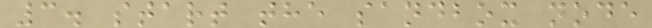3. start the sandbox node
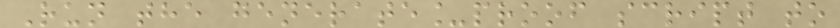Run the generate_proof script to
